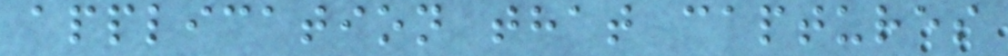application that captures
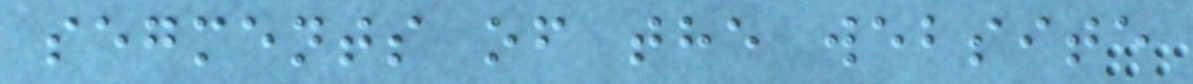segments of the website
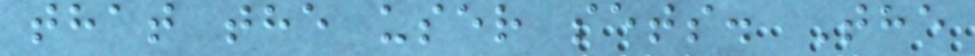that the user sets. The
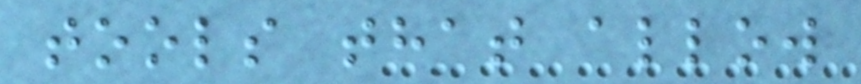tools that allow
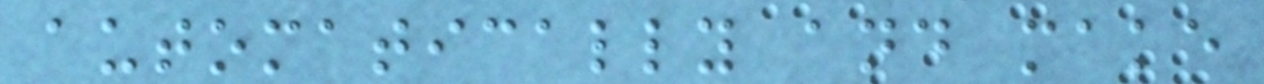automatically and make
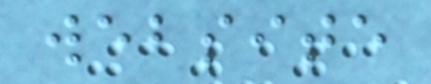website
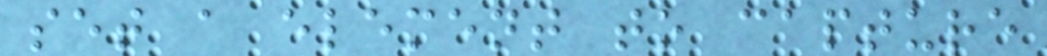set a element to capture
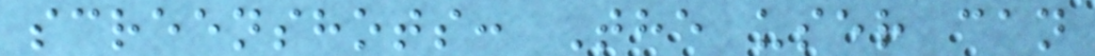screenshots: The user can
